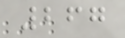267
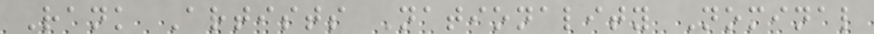Rank Artists Nationality Nominal
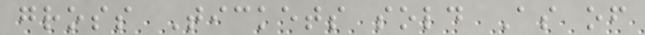gross Tickets sold As of
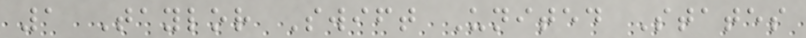1 Taylor Swift United States
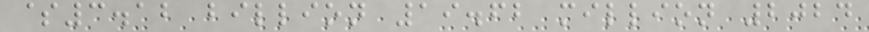$3.12 billion 19.62 million 2024
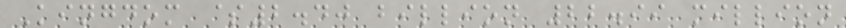Kingdom $2.40 billion 22.99 million
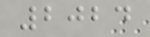2024
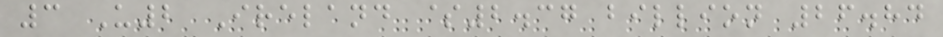3 U2 Ireland $2.37 billion 26.84
